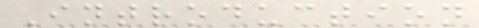Introduction
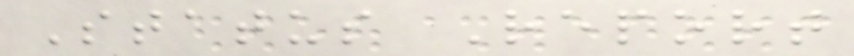Status Report
